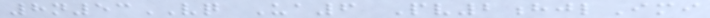8n53VQ Ua6 Pv2hjlImi
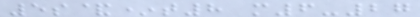5s&*t8 m6-27
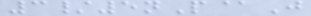3/5nP@J
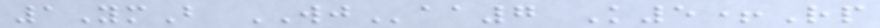1YmB WJaa7 K5+Rp
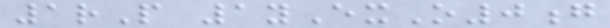1rP 1yExO0g
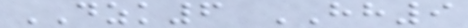DZK6 HH9
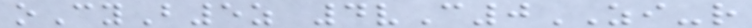oCyB5z 4vC0ZI-r
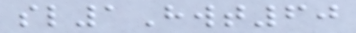sl1Hwt60
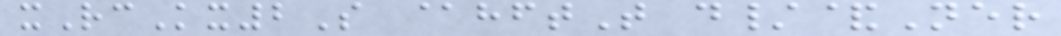xRcKx2S @hftT d/&Ner
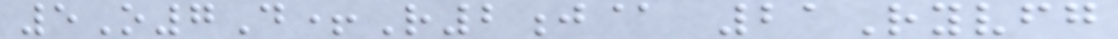5O7D+R2j@ 21Ryvfg
